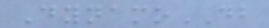DynamoDB
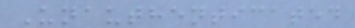Unauthenticated
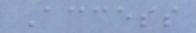Access
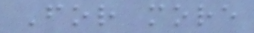For more
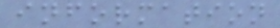information
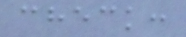check:
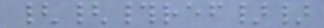{{#ref}}
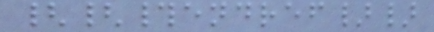{{#endref}}
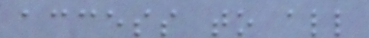access to all
